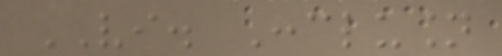VI. Conclusion
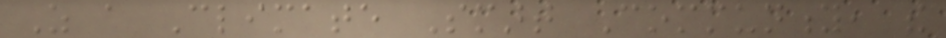As a Climate Smart Community, the
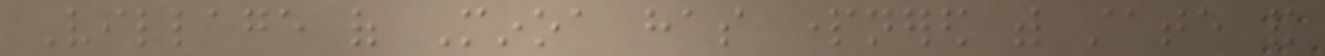Village of Minoa has partnered with state and
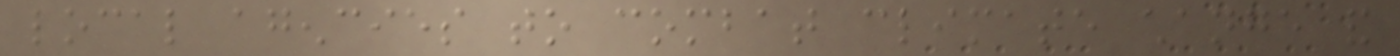local agencies to combat climate change and
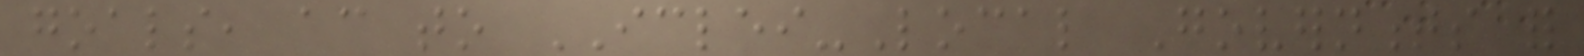goals, according to ICLEI-Local Governments for
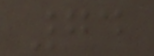74
